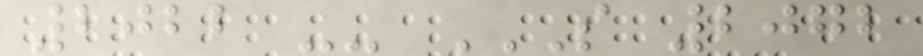2022 -- S 2072
